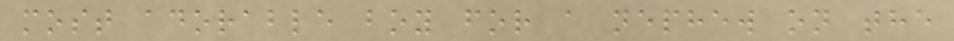most adorable boy for a nephew on the
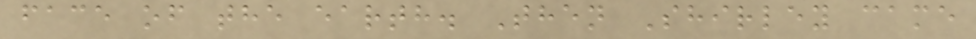face of the earth. Then Shirley came
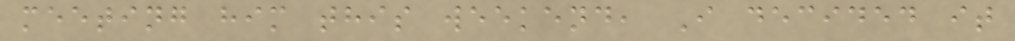meeting him this weekend, I decided it
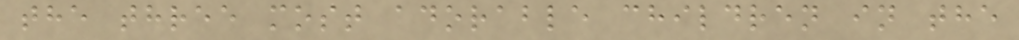the three most adorable children in the
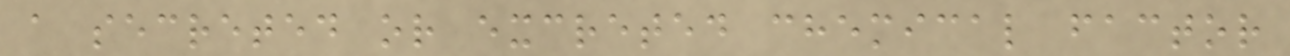a secreted or excreted chemical factor
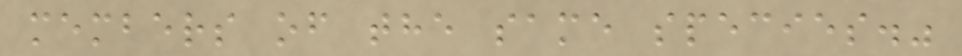members of the same species."
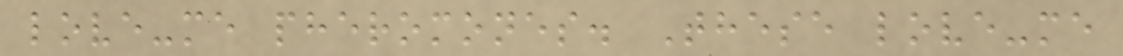love-me pheromones. These love-me
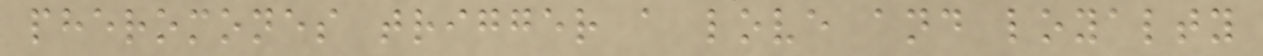pheromones trigger a love and loyalty
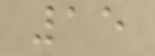15
